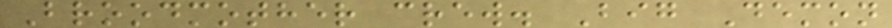Broodmother crew. Big Demon
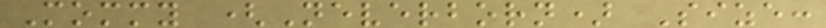Mommy (Neverborn) Size:
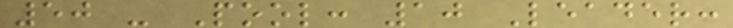50 - Pool: 10 Leader:
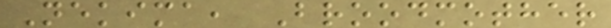Nekima, Broodmother
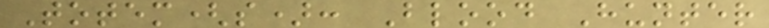Totem(s): Blood Hunter
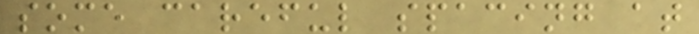some careful spacing at
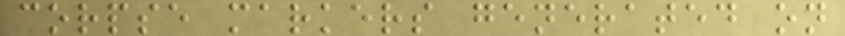corpse markers generated on
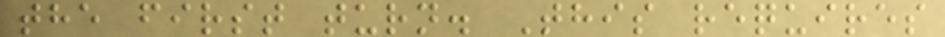the first turn. This requires
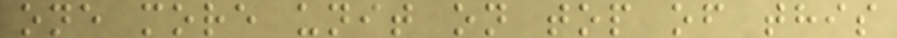one more unit on top of this
